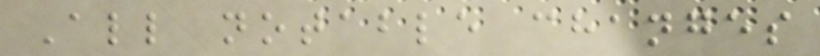All notable changes
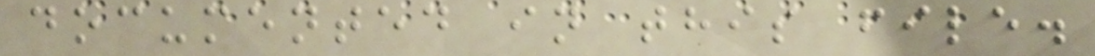documented in this file.
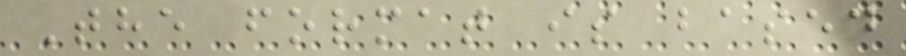The format is based
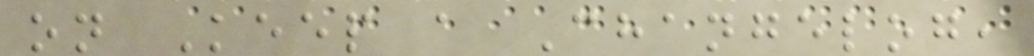on Keep a Changelog,
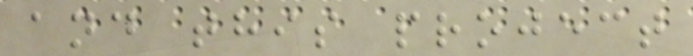and this project
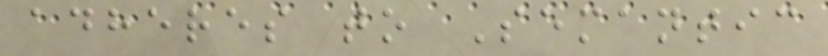adheres to Semantic
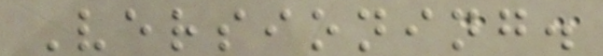Versioning.
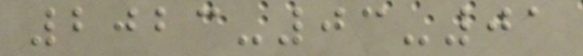2023-03-01
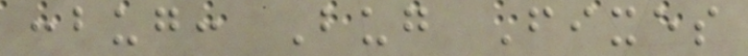:bug: Bug Fixes
